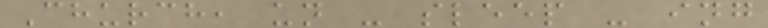Church, un - sleep - ing
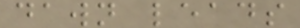dawn leads
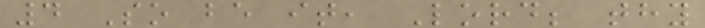4 So be it, Lord; thy
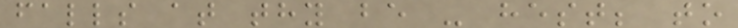falls at thy be - hest; to
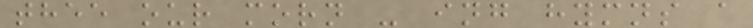thee our morn - ing hymns a
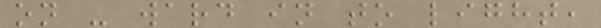on - ward in to light,
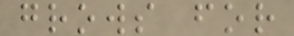grows for
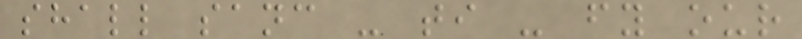shall sanc - ti - fy our
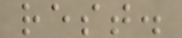rest.
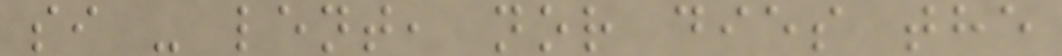si - lent, nor dies the
